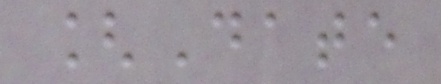[Date
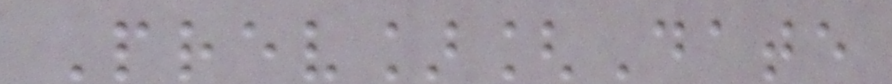Prev][Date
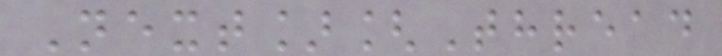Next][Thread
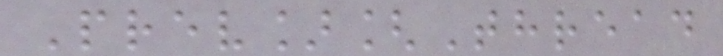Prev][Thread
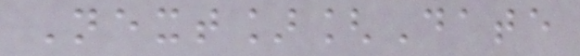Next][Date
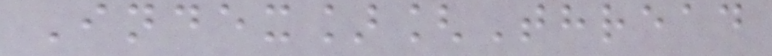Index][Thread
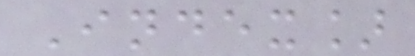Index]
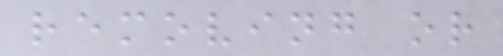removing or
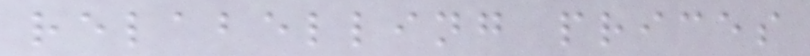relabelling prices
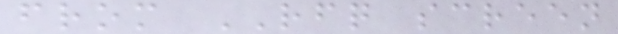from RFQ screen
